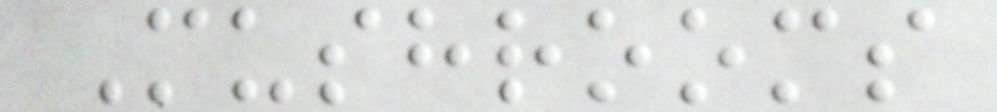Mushrooms
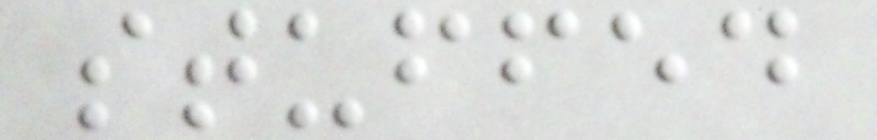stuffed
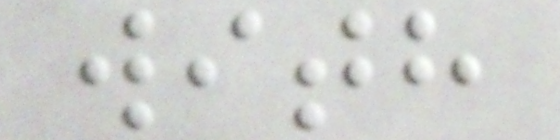with
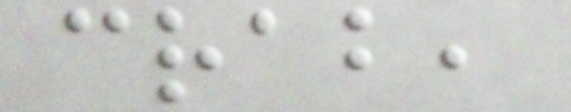crab,
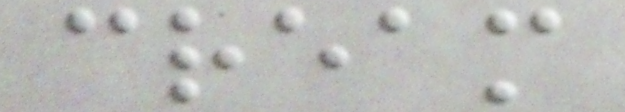cream
